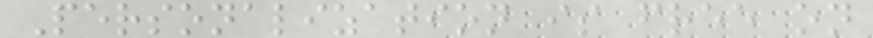Personalization is free on
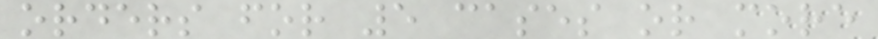orders for 5 cases or more
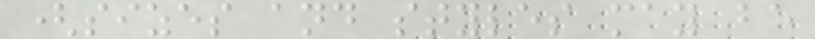(sizes and styles may be
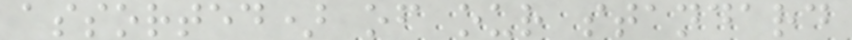assorted) of our standard
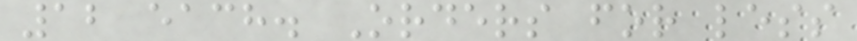12 each. Orders for less
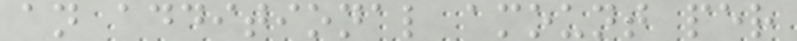an additional amount per
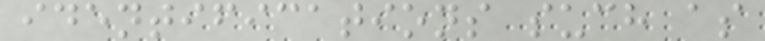identifications such as
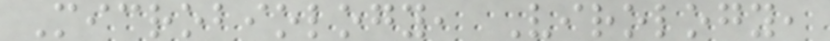Microbiology, Virology,
